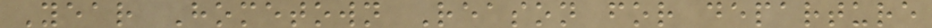Year Hometown Reason for departure
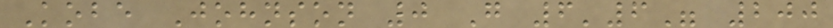Kobe Johnson 0 G 6'6" 200
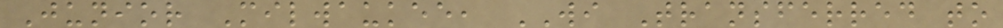Junior Milwaukee, WI Transferred to
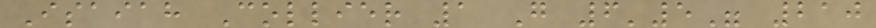Isaiah Collier 1 G 6'5" 210
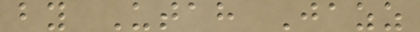by Utah Jazz
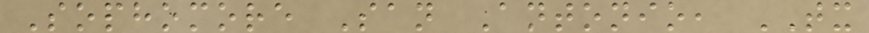Sophomore San Antonio, TX
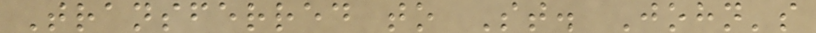Transferred to St. John's
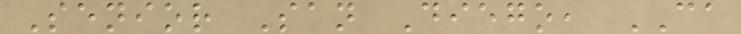Senior San Diego, CA
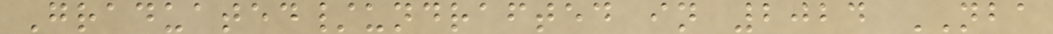Graduated/undrafted in 2024 NBA
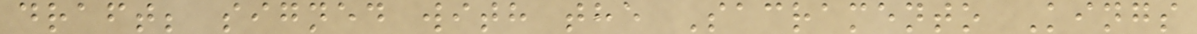draft; signed with the Sacramento Kings
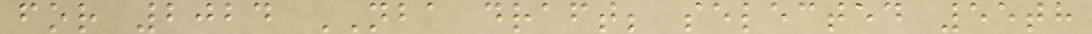for 2024 NBA draft; selected 55th
